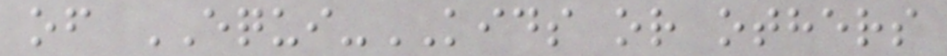of EQUI-KIDS or others
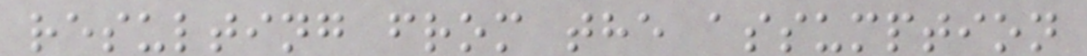resulting from the assumption
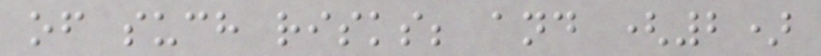of such risks; and (2)
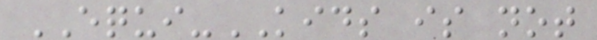EQUI-KIDS is not
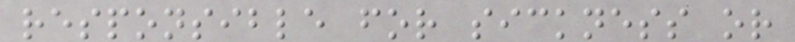responsible for sickness or
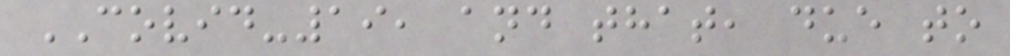COVID-19, and that, due to
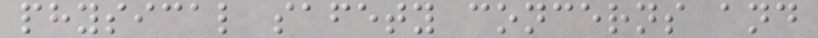physical safety concerns and
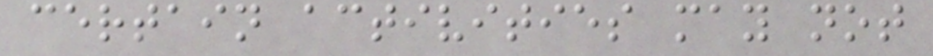certain activities may not
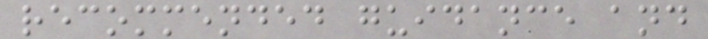recommended guidance and
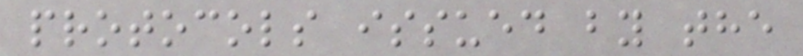protocols issued by the
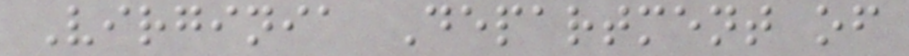Virginia Department of
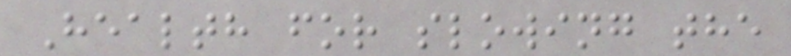Health for slowing the
